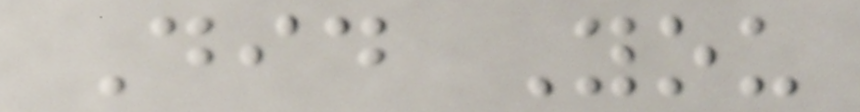Did You
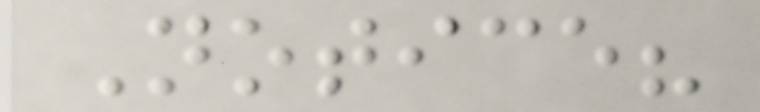Notice?
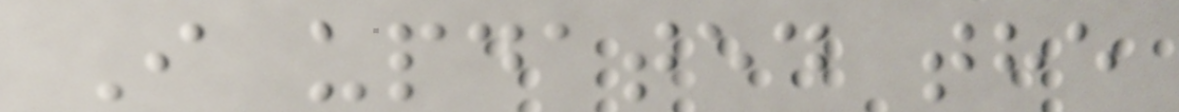I updated the
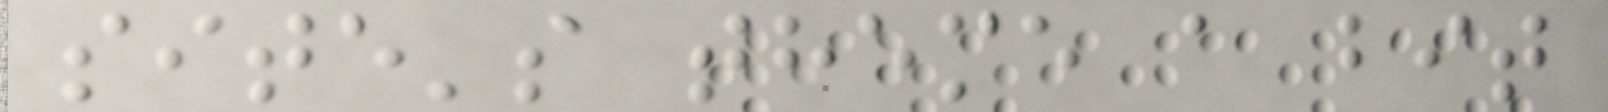site's theme a bit
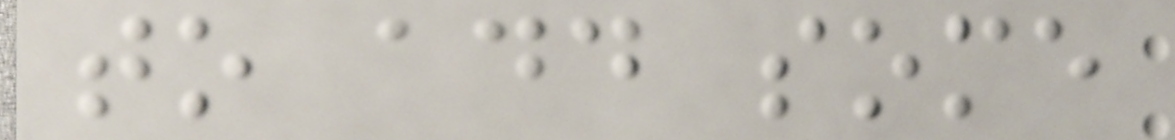to add some
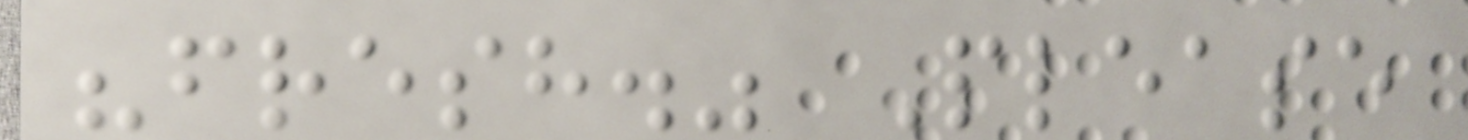"fresh." Please
